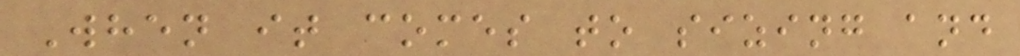When it comes to sizing and
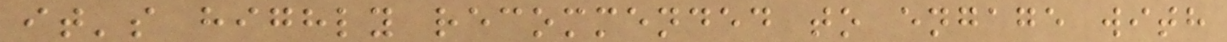it's highly recommended to engage with
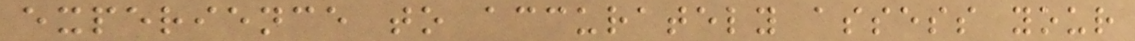experience to accurately assess your
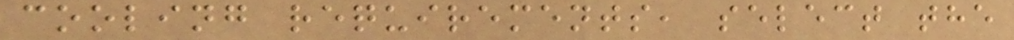cooling requirements, select the
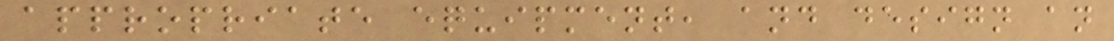appropriate equipment, and design an
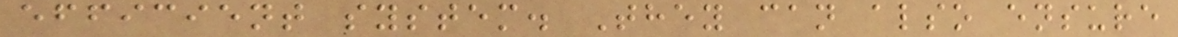efficient system. They can also ensure
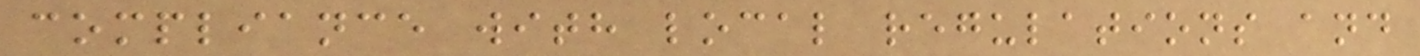compliance with local regulations and
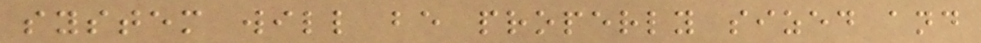system will be properly sized and
